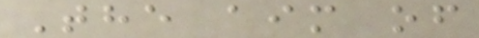The aim of
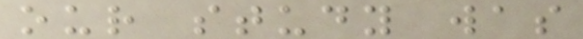our study was
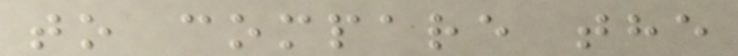to compare the
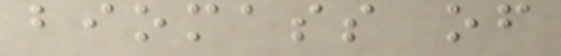biomass of
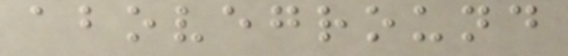aboveground
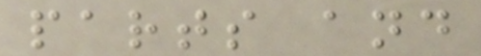parts and
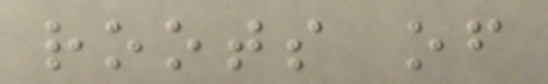roots of
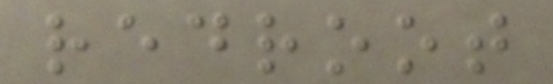redroot
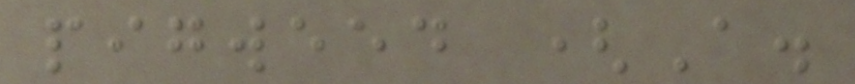pigweed (A.
